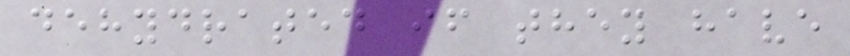dehydrated if they have
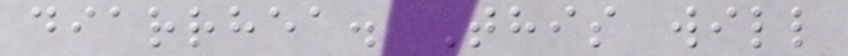diarrhea. This will
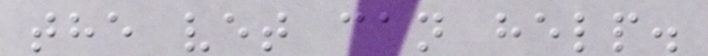the vet can help.
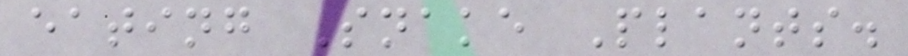eating Snake Plants.
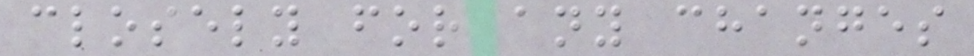closely for any changes
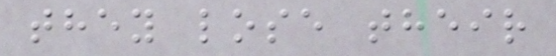they lose their
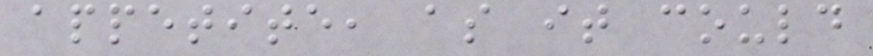appetite, as it could
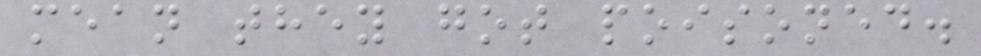mean they got poisoned.
